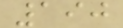190
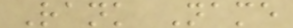Rank Name
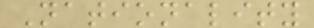Nationality
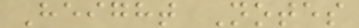Height Notes
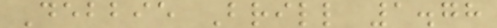Debbie Brill 1.78
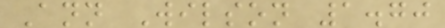Ann Wilson 1.70
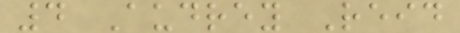4 Audrey Reid
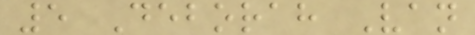5 Deborah Van
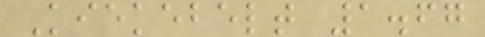Kiekebelt 1.67
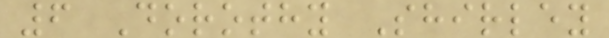6 Dorothy Shirley
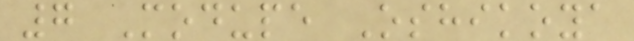7 Modupe Oshikoya
